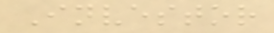Investor
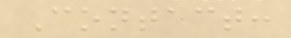Contact:
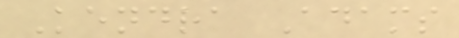Kendra Adams
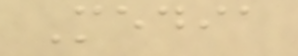Media
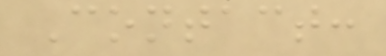Contact:
